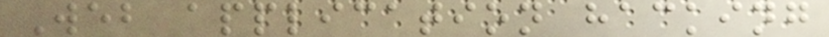Web application hacking
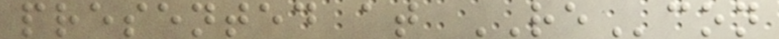presented at REcon
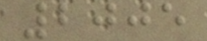2005
